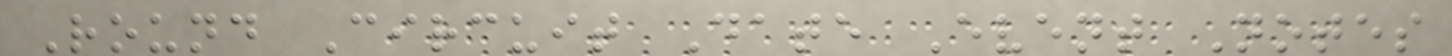Round Circuit Date Event Notes
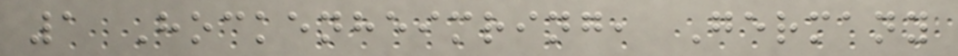1 Hockenheimring, Germany
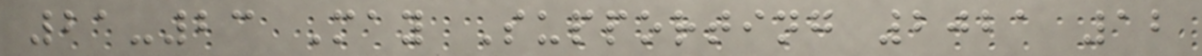21-23 May Supporting 2021 12
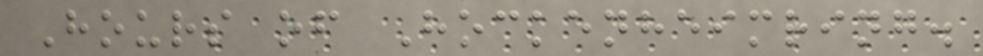Hours of Hockenheimring.
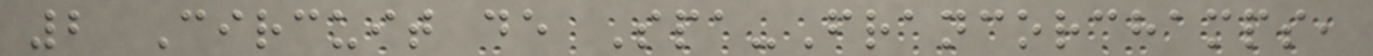2 Circuit de Spa-Francorchamps,
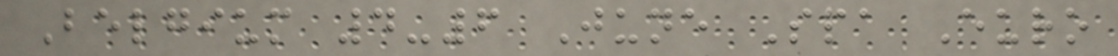Belgium 4-6 June Spa Euro
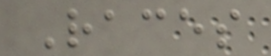Races
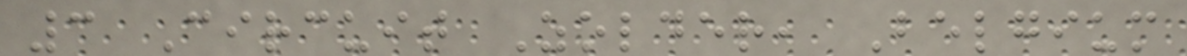3 Circuit Zolder, Belgium
